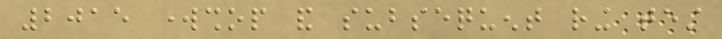2015 workshop and subsequent ring test
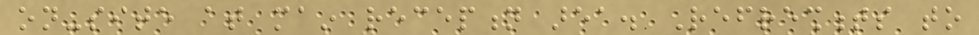on-site at main reception area. Refreshments to
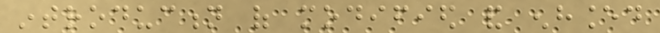introduction of modified and enhanced
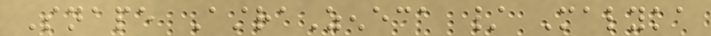Snape AstraZeneca / Malyka
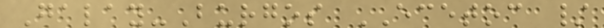Galay-Burgos ECETOC /
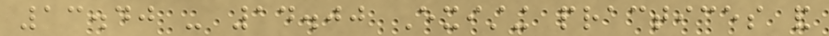13.40 - 14.00 Existing practices and
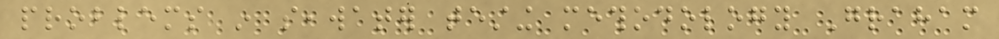problems in seawater testing methodology Graham
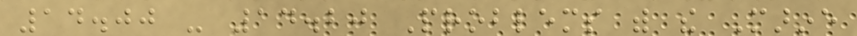14.00 - 14.20 Problems with the Marine
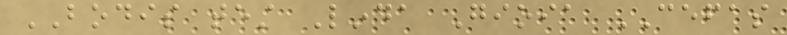BODIS test Linda Gioia CEFAS
